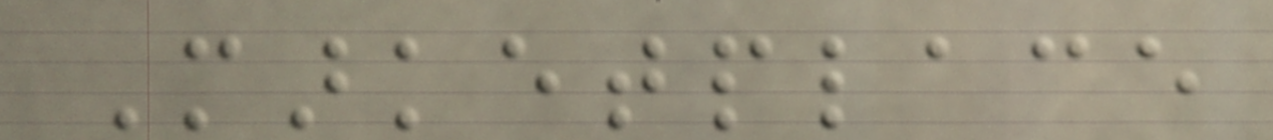Marketplace
